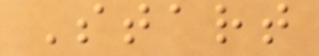Start
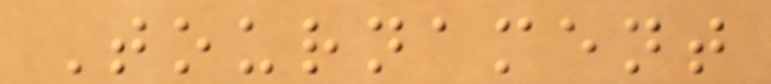Tournament
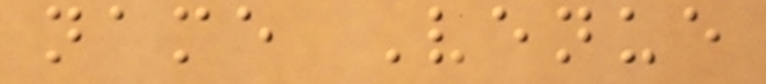name Venue
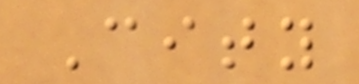City
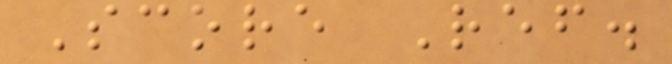Score Ref.
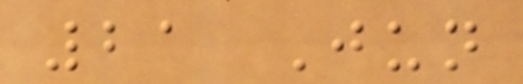21 Jun
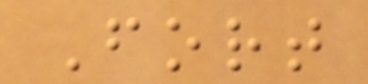Fort
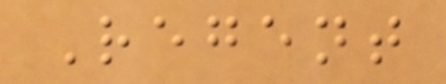Regent
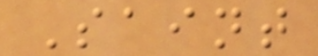Saint
